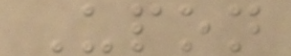Upon
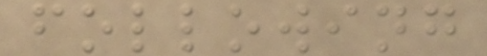following
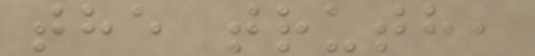the truth,
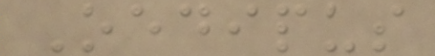Oedipus
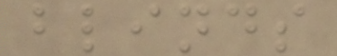blinds
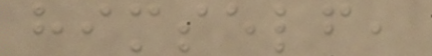himself,
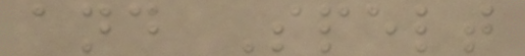and Spelt
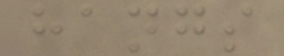hangs
